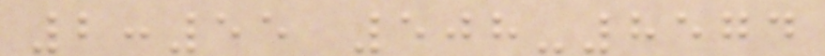2:55 508-8574
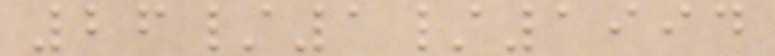26/1/1994
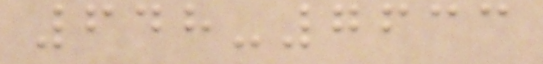648-7633
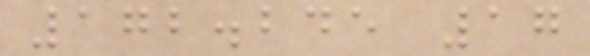172.245 17
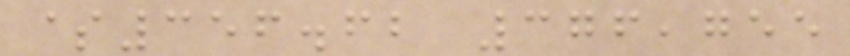$356.62 376,755
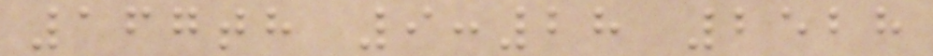167th 9:28 2528
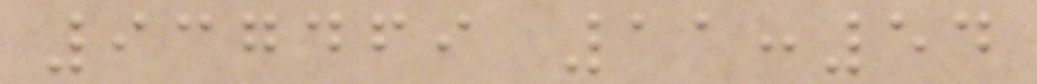937469 11:54
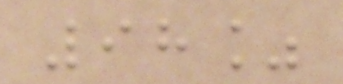98%
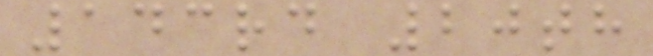143rd 20th
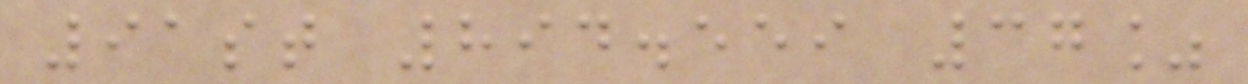91st 894.559 37%
